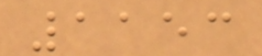1153
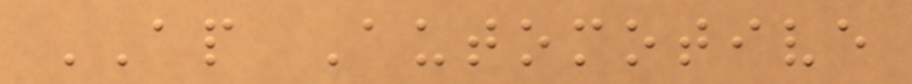AP Automotive
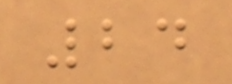24
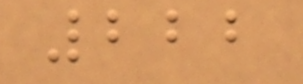222
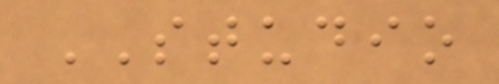STUDIO
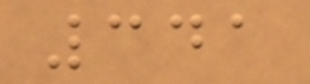341
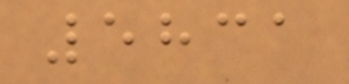5831
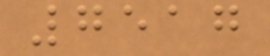7517
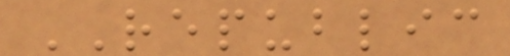REPUBLIC
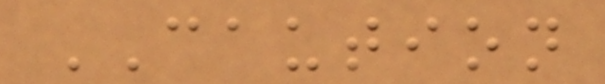CAUTION
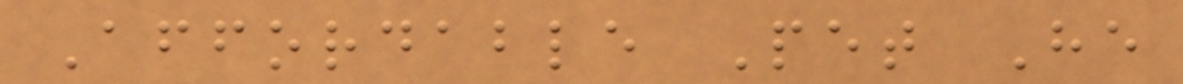Affordable Pet He
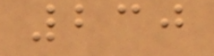230
